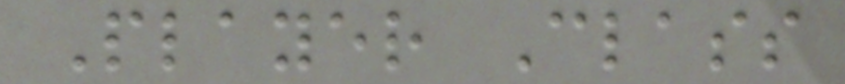Player Class
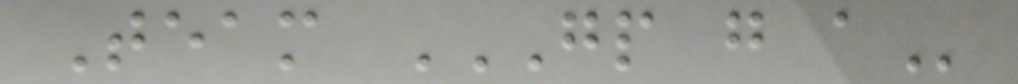Team GP G A
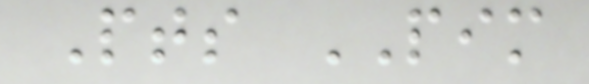Pts PIM
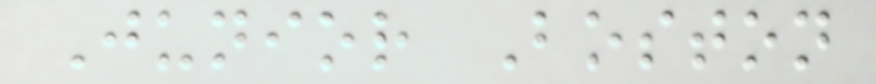Junior Boston
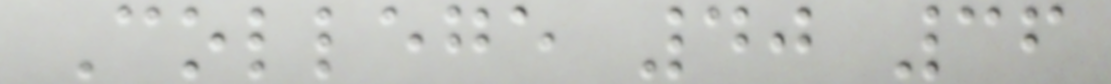College 40 36
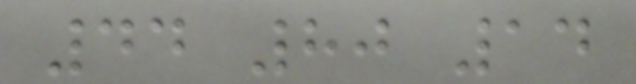44 80 14
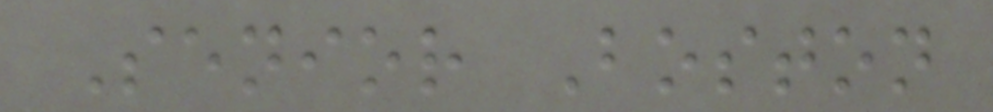Senior Boston
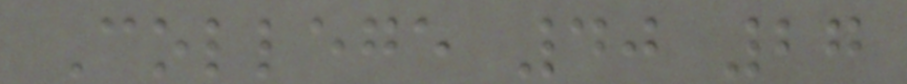College 40 27
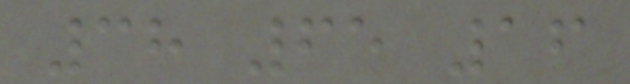38 65 16
